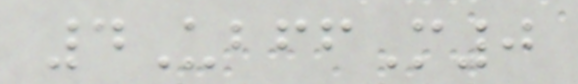4UbffM0
